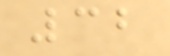32
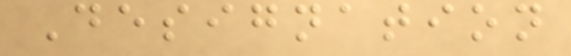Designation
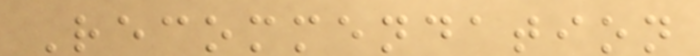Recommendation
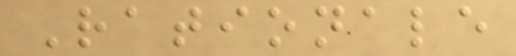Rationale
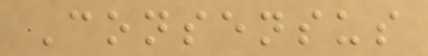Consensus
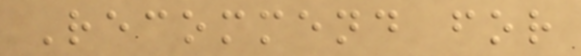Recommend for
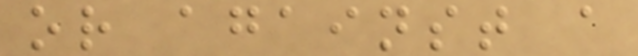or against a
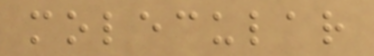molecular
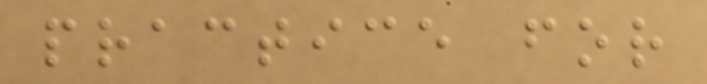practice for
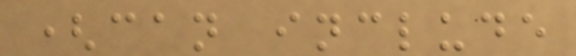(can include
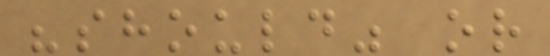"should" or
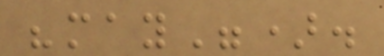"may").
